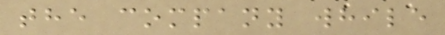the company while
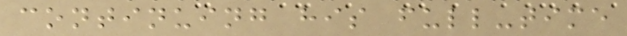continuing his full-time
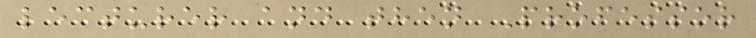lecturer and then Professor
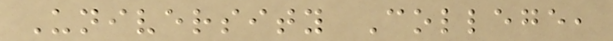University College,
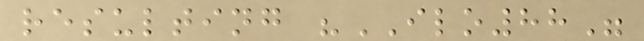resulting "ILO88"
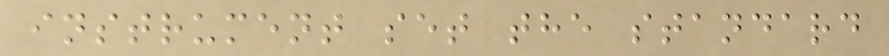instrument set the standard
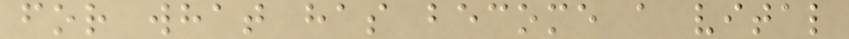for what has become a vital
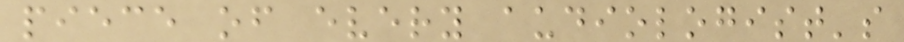piece of every audiologist's
